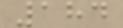184
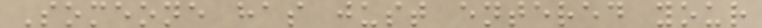Someone has just entered your
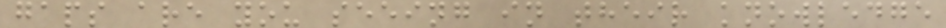gaps are you seeing in their knowledge
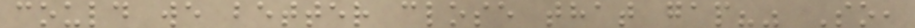could we better close that gap?" So,
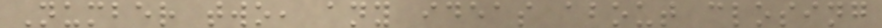Number two, any ideas about closing
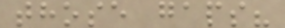those gaps?
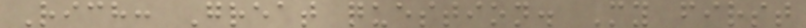Rich: Great question. My first
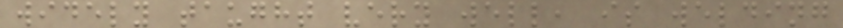widely taught very well, is welding
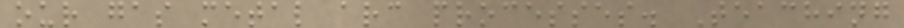our gas metal arc processes. Teaching
